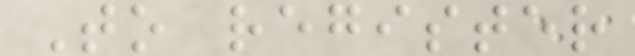To register
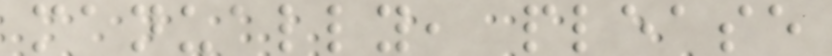manually, please
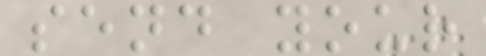send your
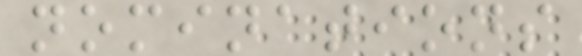nominations
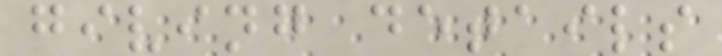giving details
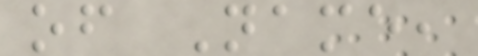of Name,
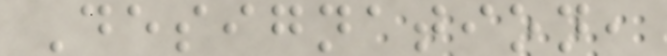Designation,
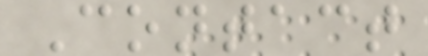Contact
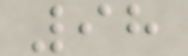98
